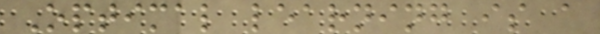Optimal learning is a
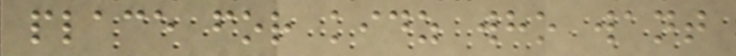place for kidz who want
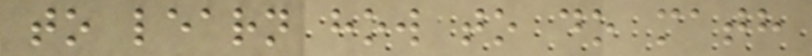to learn how to do math
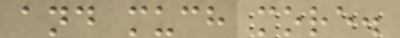and much more.
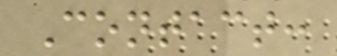Contact:
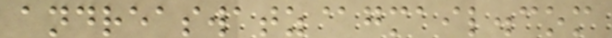andreaswatz@gmail.com
